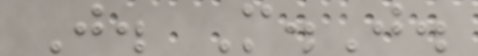J. M.J.
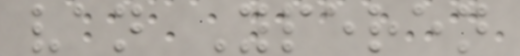van Yperen
